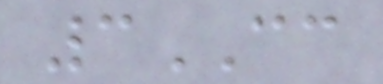3CC
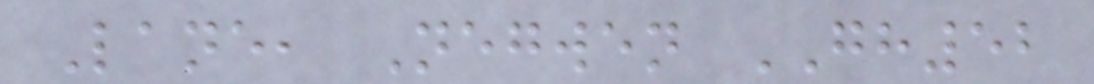Lane, Negwen GH52
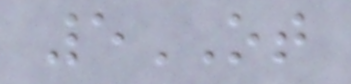5OT
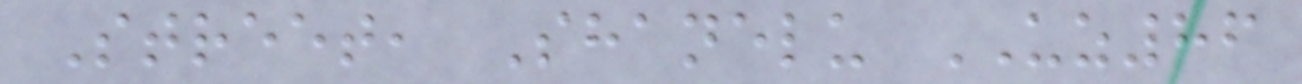Street, Shanelu UZ86
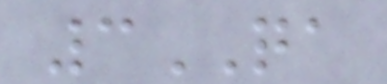3QA
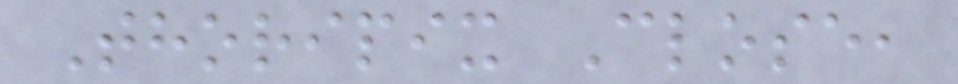Thoripix Close,
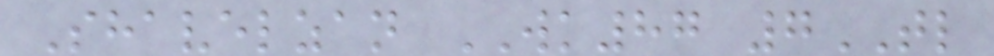Shavelzan WK87 7TL
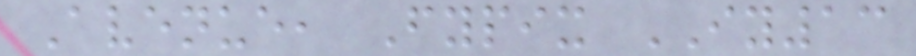Avenue, Fypix IY13
